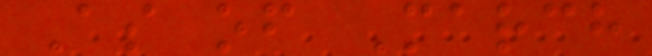As of March
